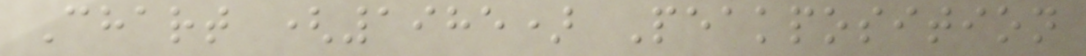Chart (1985) Peakposition
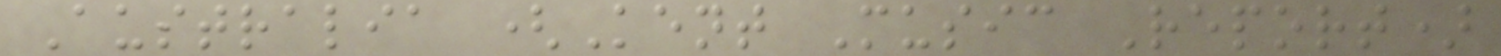Australia (Kent Music Report)
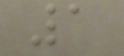1
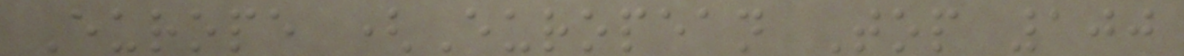Europe (European Top 100
